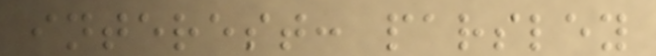interest: parsley
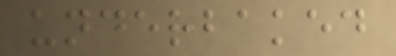underbaked
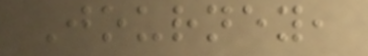Journey,
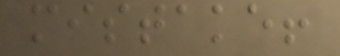mistake!
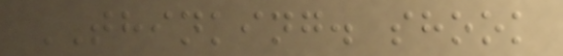THINKING. shook
